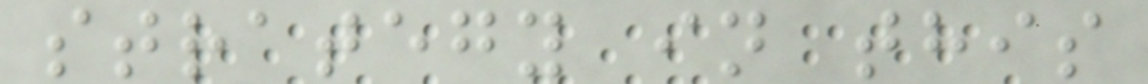strategy in this
